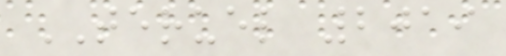TERUEL 2019
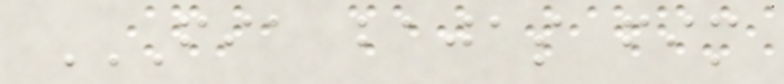FIA BAJAS FIM
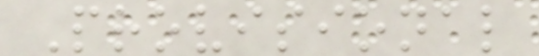Provisional
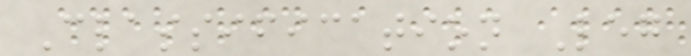Classification Leg
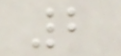2
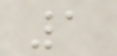1
